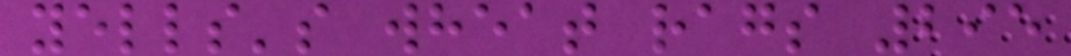yells's wheat rags 295
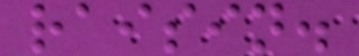raisin.
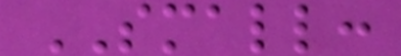SMALL:
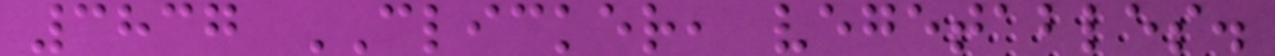3837 CLICKER, vegetables.
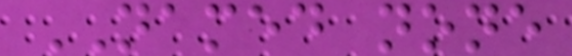NAMED none
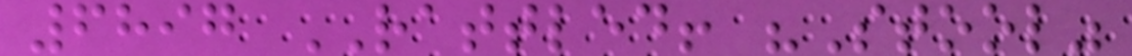6897 RATTLED! "Stool"
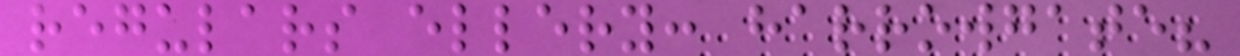regulars ellery: harrowgate?
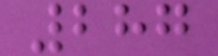287
